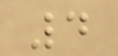4
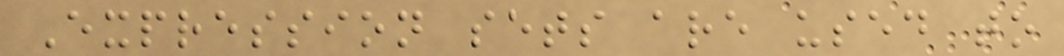Expression sets are used to
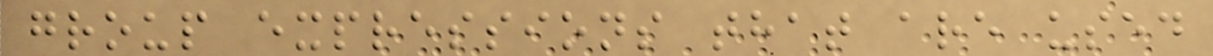group expressions that are used
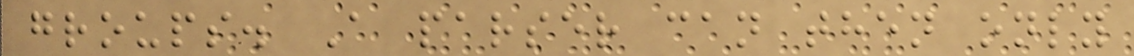groups. A parser can then only
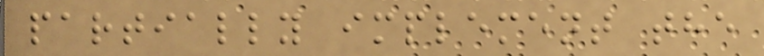partially implement the
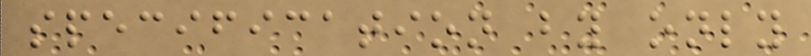specification by only
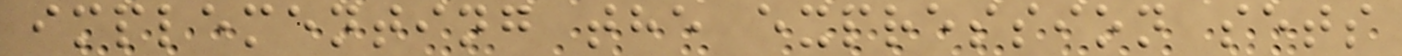implementing the expression sets
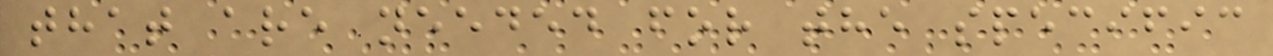that are needed for the specific
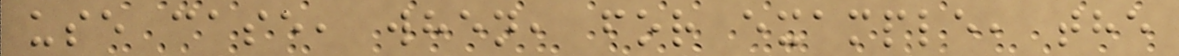use case, when, for example, the
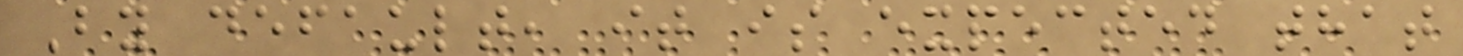By default, it is expected that
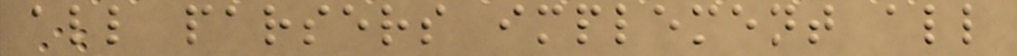all parsers implement all
